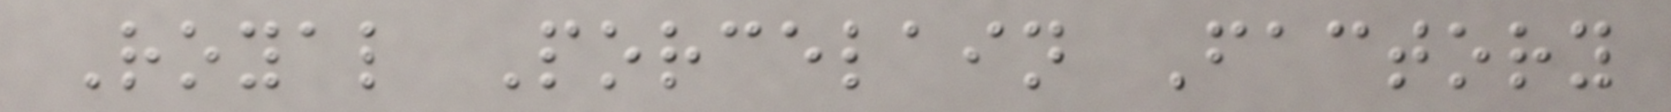Royal Porcelain Factory
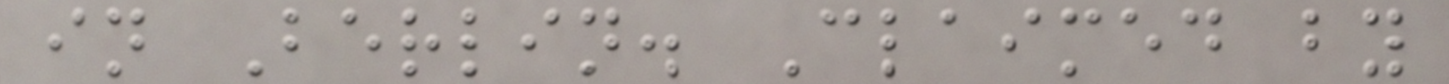in Berlin. Claimed by
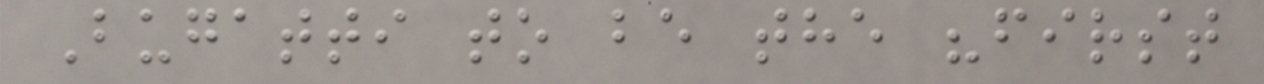Bugatti to be the "first
